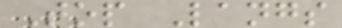Top Langs
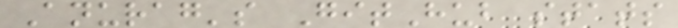Anurag's GitHub stats
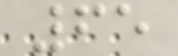65
